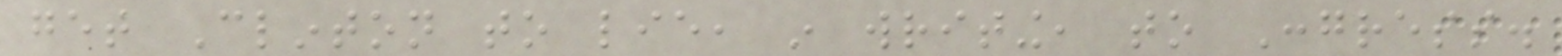get Clinton to lie, in writing, to Congress.
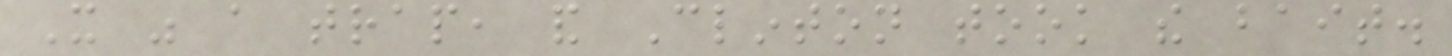It was a trap, and Clinton took the bait.
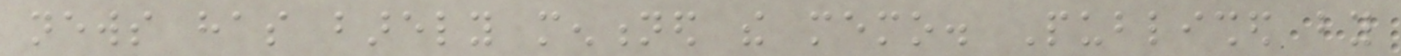news has barely mentioned the memo. Published by
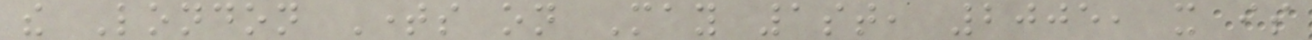the London Times on May 1st, 2005, it is
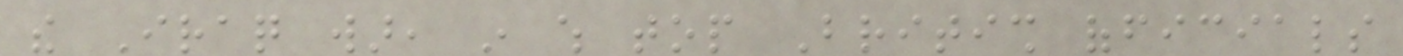the Iraq war, in which top British officials
